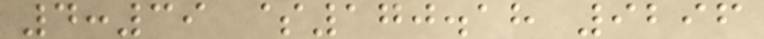4:39 $170.18 9296
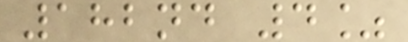182nd 4%
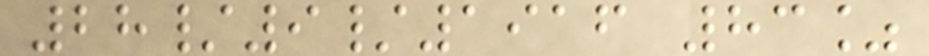28/9/1916 83%
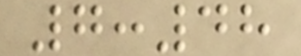7:48
